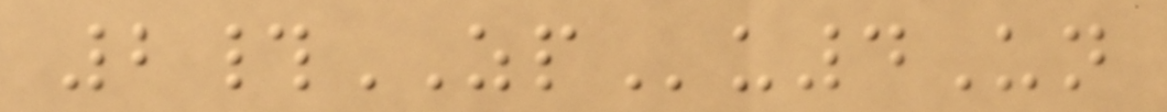2#ZPu4Un
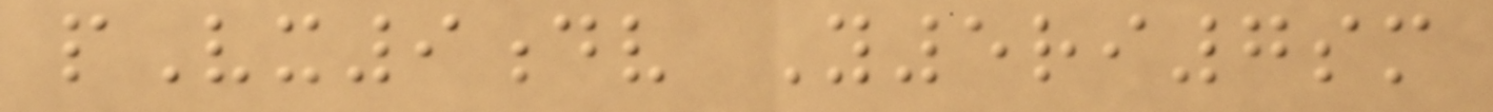pVx9dv Y5ri7sm
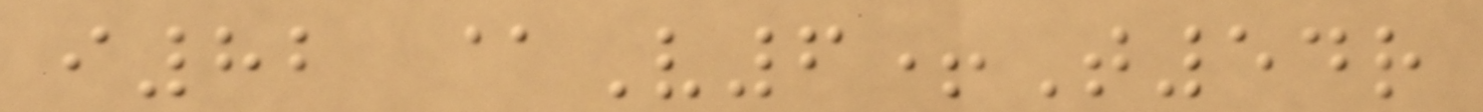i82 @V6+T54r
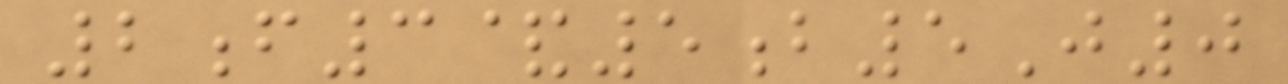2f3&5b5J0
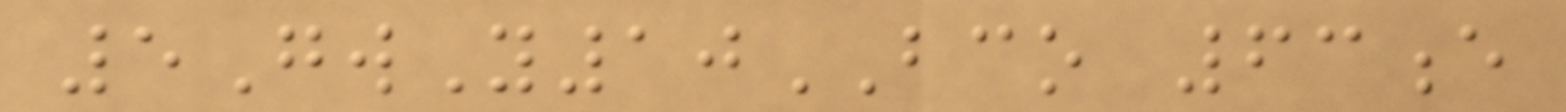5GwY10BCO 63e
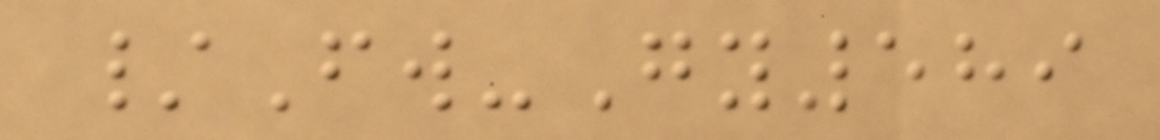/Fw-Gy589
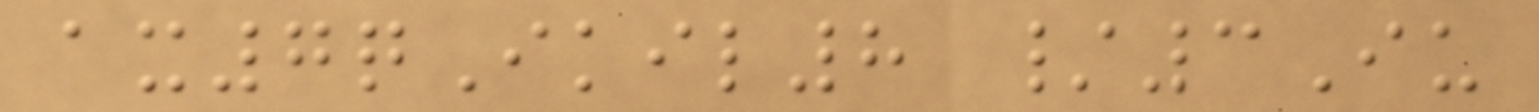ax7qIkil8 /3Iu
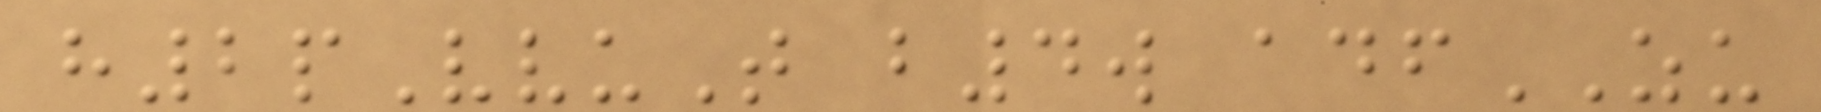h2pVvuT b4w adfZU
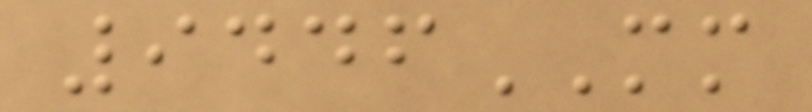9446MM
